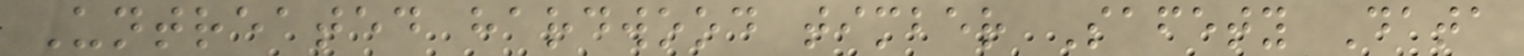Untreated hardwood timber Safety Data
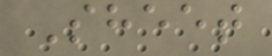Sheet
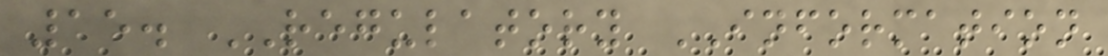15. REGULATORY INFORMATION
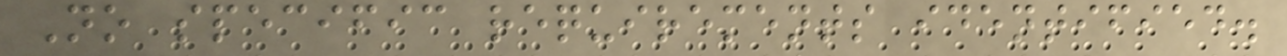No specific requirements identified.
